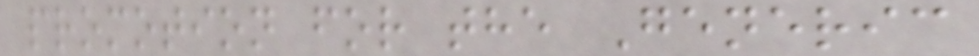promotion for the Generic
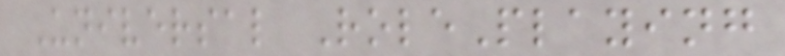Universal RolePlaying
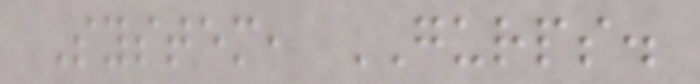System, GURPS.
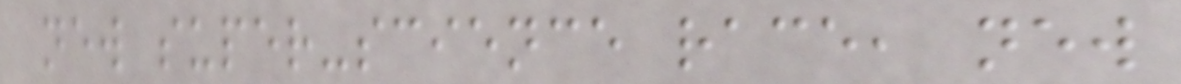new super-science race, new
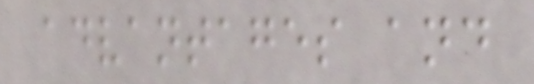advantages and
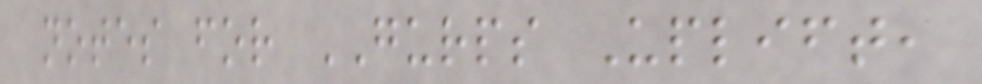notes for GURPS Uplift,
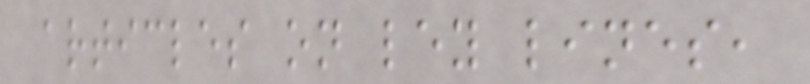articles on ley lines,
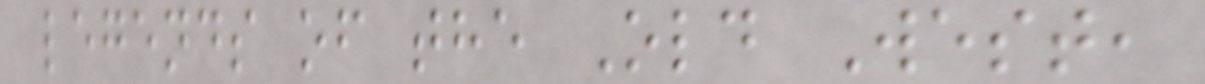legends of the Old West,
